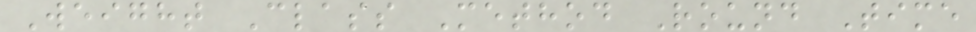Weight Class Method Round Time
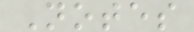Notes
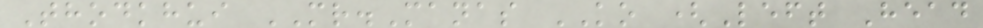Thodkhui MR.Manas KO (Left Head
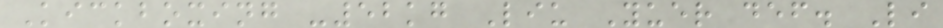Kickboxing -52kg Liu Yuer def. Li
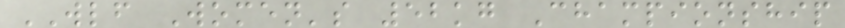WLF Women's 52kg Championship
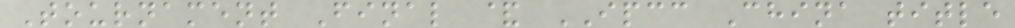Tournament Final & IPCC China title
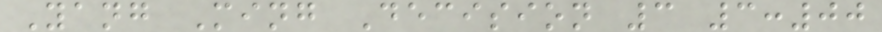Yang Ming Decision 3 3:00
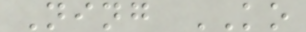Ning KO
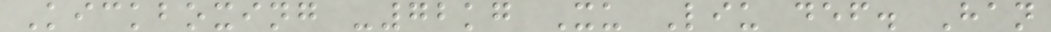Kickboxing -72kg Xu Liu def. Han
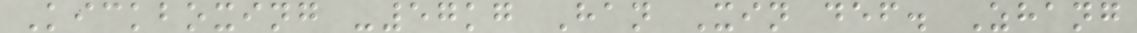Kickboxing -57kg Han Xin def. Zhang
